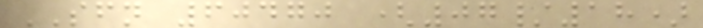SFN 60470 (07/18)
